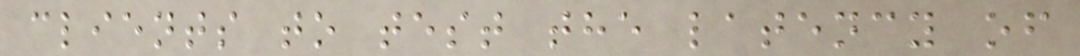clients to test the latency of
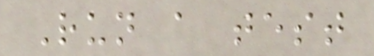Run a test
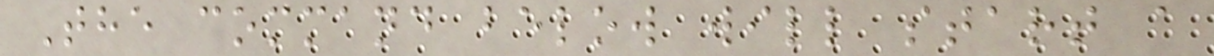The command below will start a
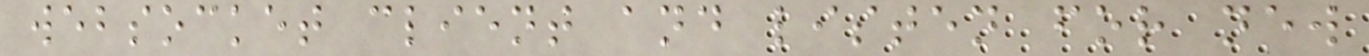websocket client and listen for new
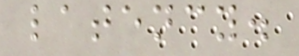latency.
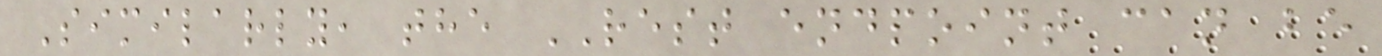Similarly, the REST endpoint can be
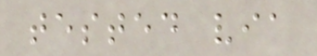tested via
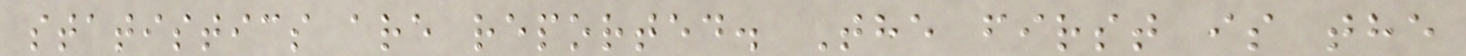statistics are reported. The first is the
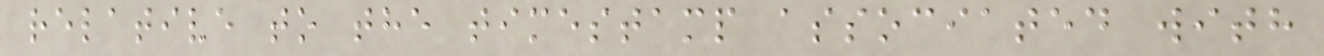relative to the timestamp associated with
